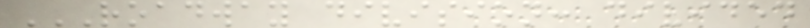ROADWAY DIVISION: DIVIDED
